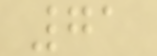71
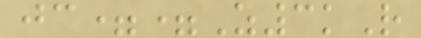jc==Z3kR
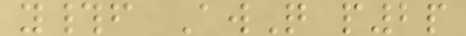y#f AwQ p2p
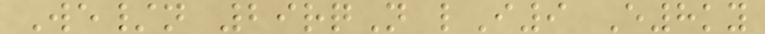We/n 29rqN lI9 E8ky
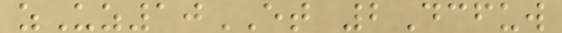zUz10ET 2Dcfuw
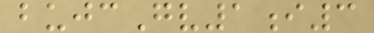bujcGv1i3
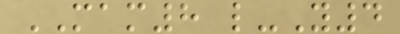MAM8 l-Y4
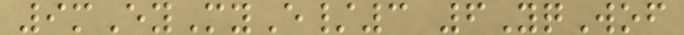9mEyMyE/3 6YqWof
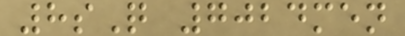8sQ 7024men
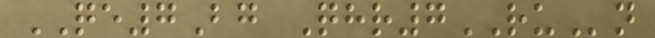QE7Bg Qhr7RUn
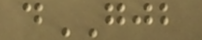dGJB
